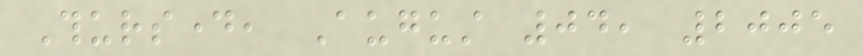Thursday, August 04, 2005
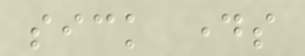sick days
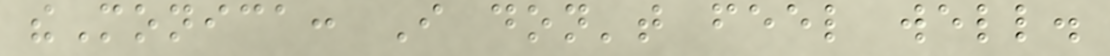theMonica: I don't feel well.
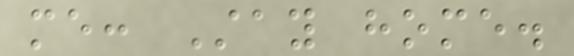me: Stay home.
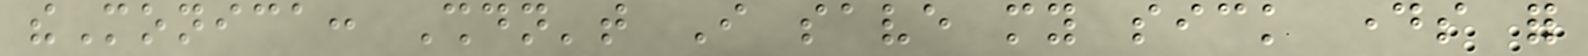theMonica: Shouldn't I save my sick days for
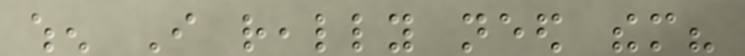when I really need them?
